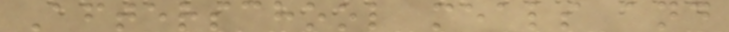Afterschool meals and
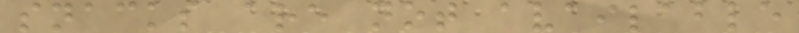snacks are not available
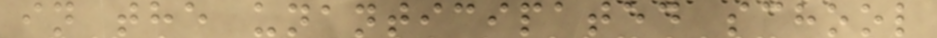in the unanticipated school
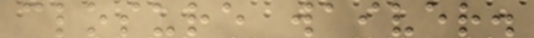closure waiver.
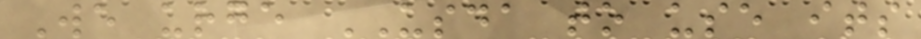We urge USDA to use its
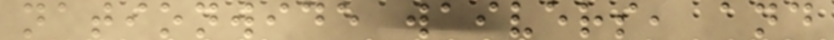nationwide waivers, and
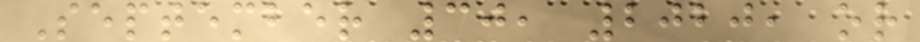September 30, 2020, or
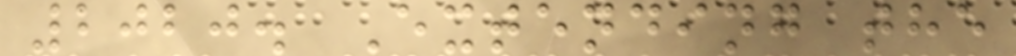2020. Extending the
